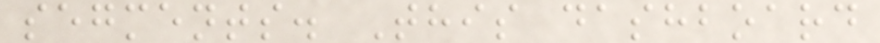segments. This dashboard
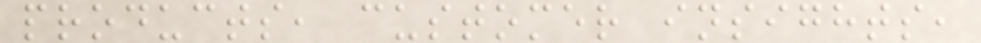products, customer insights,
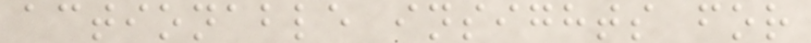actionable insights for
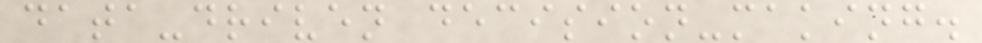data-driven decision-making.
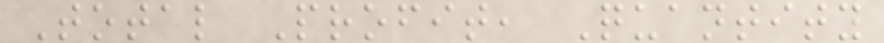Total Profit, Quantity
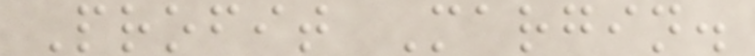Profit Margin.
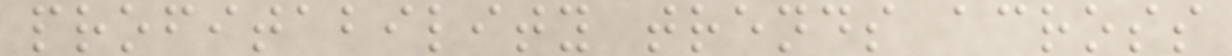profitability trends across
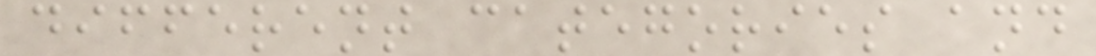different categories and
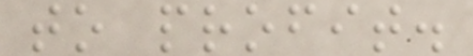to profit.
